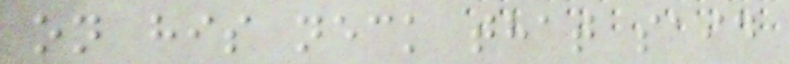on his neck that said
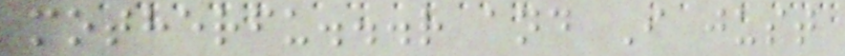motherfu...r and I just
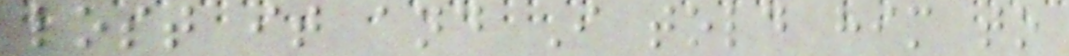lost it and I told him to
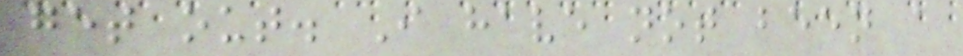get out. I have not been a
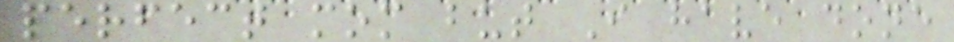perfect mom but I have done
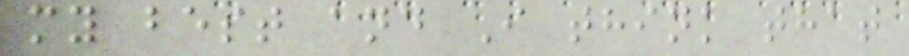my best and I think that
